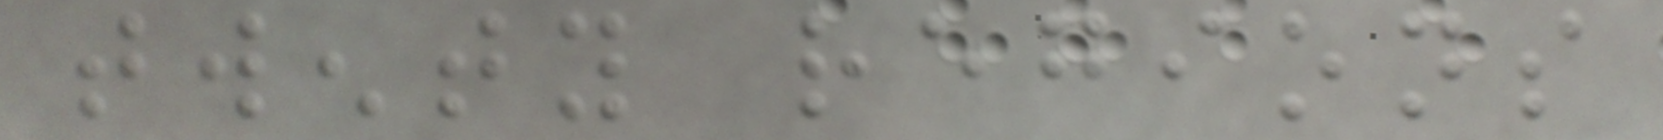twenty regions
